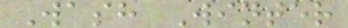Wash Winter
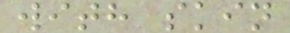with skin
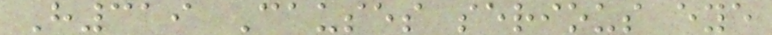H319 Causes serious eye
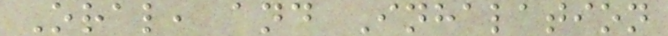Oral, and Inhalation
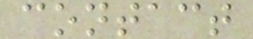contact
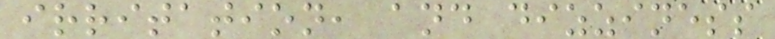irritation, and dizziness
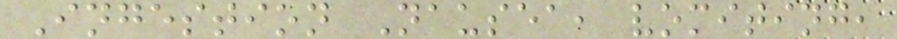Ingestion Nausea, vomiting,
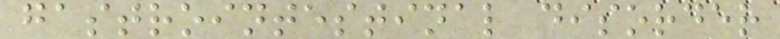gastrointestinal disorder
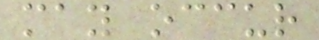may occur
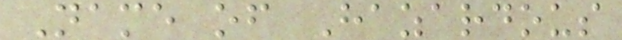Name of Hazardous
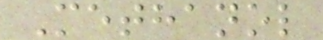Methanol
